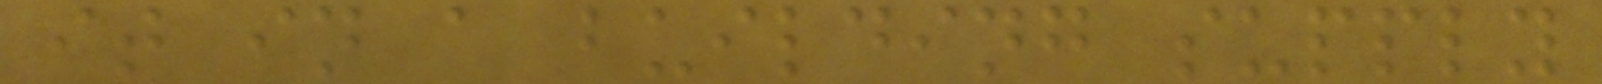it in a building supply
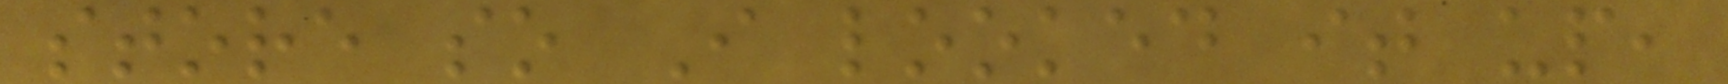store so I looked it up,
